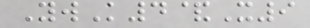YwK4&X9
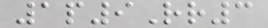1p9Rr3
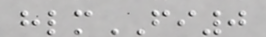hlmFI0
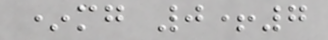*mg 0+7
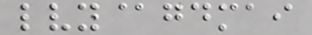lvy@gdmai
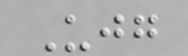Ujg
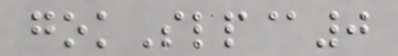gokSlp@0
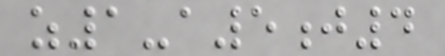z1-a5j4
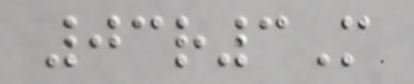03r3M
